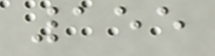155
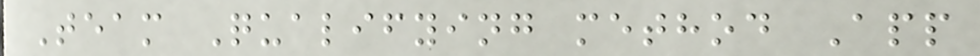Team Qualifying method App
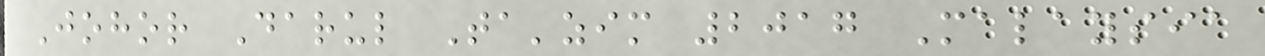Johor Darul Ta'zim 2017 Malaysia
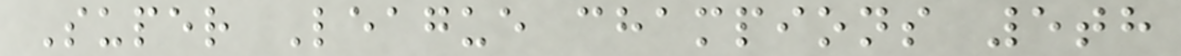Super League champions 5th
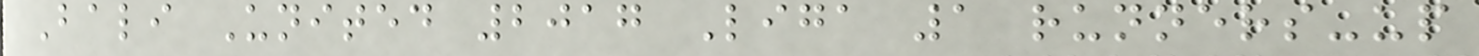Bali United 2017 Liga 1 runners-up
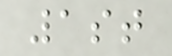1st
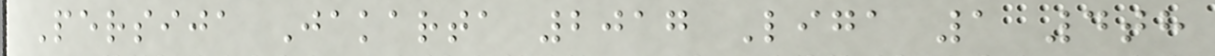Persija Jakarta 2017 Liga 1 4th
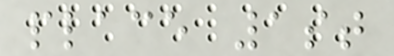place 1st
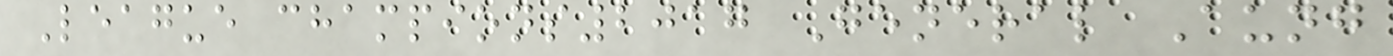League champions2017 General Aung
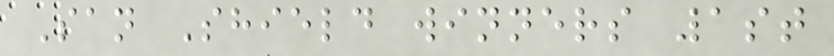San Shield winners 1st
